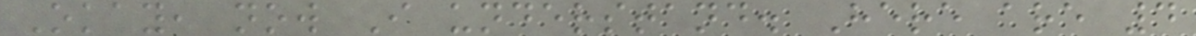Okay, now I understand. Here are 4
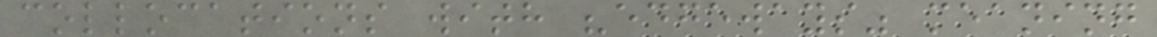collocations with "edgeways" meaning
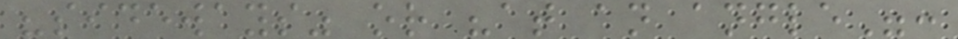"sideways" or "at an angle":
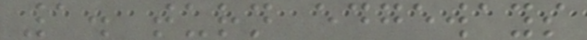1. turn edgeways
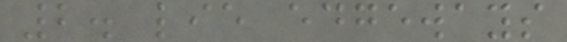2. lie edgeways
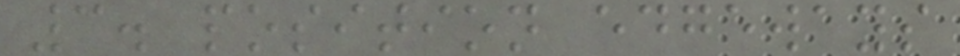3. position edgeways
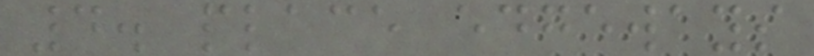4. place edgeways
